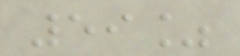59%
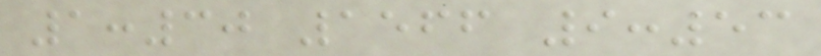1:30 1566 9:53
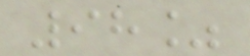98%
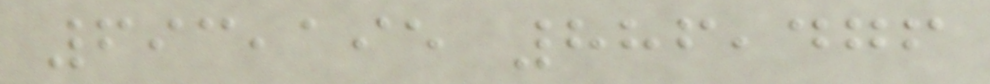693,195 886,476
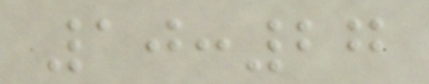10:27
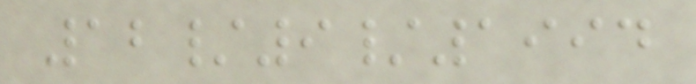12/9/1994
